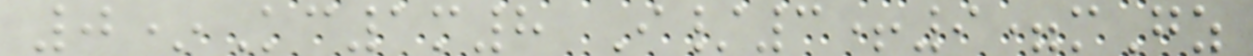0*Kc1m8 I/3+9=mGz
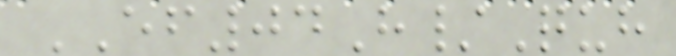EF04H/Quh
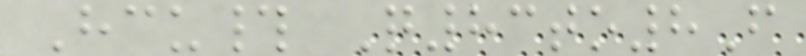Hcu# Q83to8F
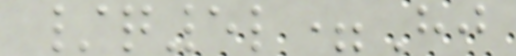/q5l=Hj
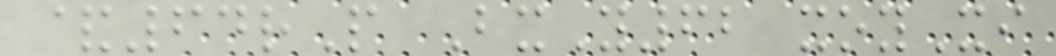&64rP BxY62 xoyXi
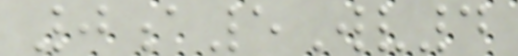0a5Wv4
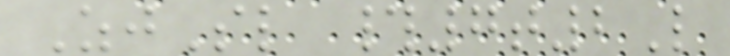ZjSl #7t2L
